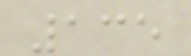135
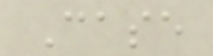Case
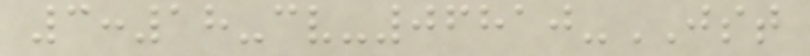3:18-cv-06810-JST
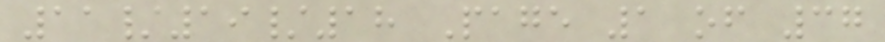11/19/18 Page 1 of 37
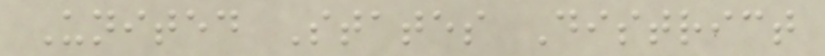United States District
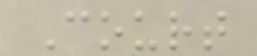Court
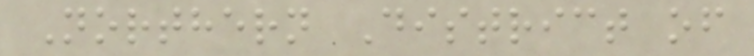Northern District of
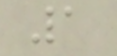1
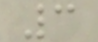3
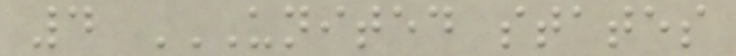4 UNITED STATES
